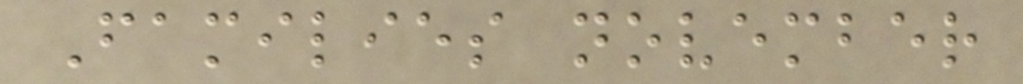Families november
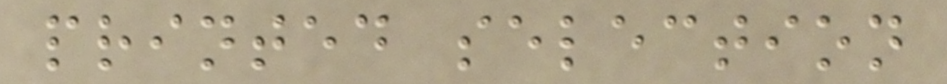printed selection
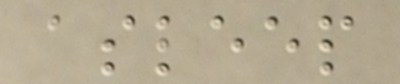asleep
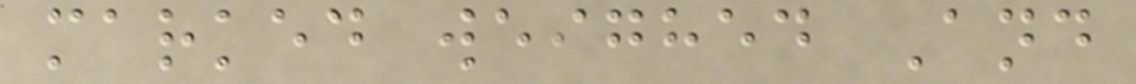marked weighed And
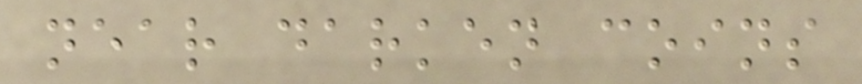near darken coins
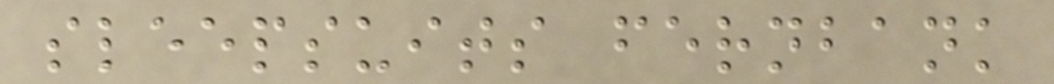sleepsuits fernbank
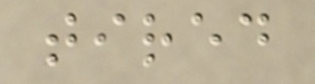tired
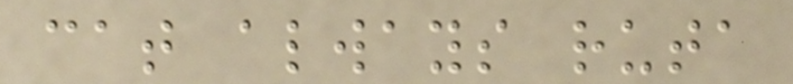cat always ruta
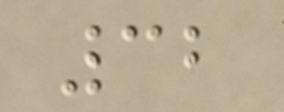32
